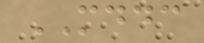MDDC
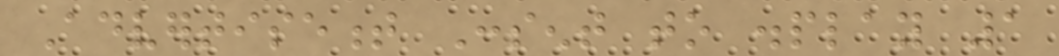Advertisement Consent to display 1
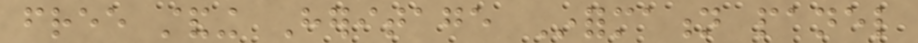free standing Heritage Information panel
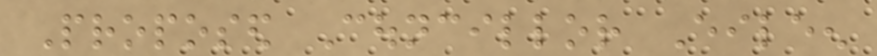Proposed Councillor Eileen
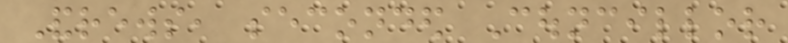Andrews, seconded Councillor
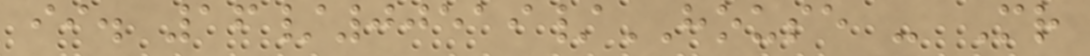ii. 16/00519/HOUSE - Mr
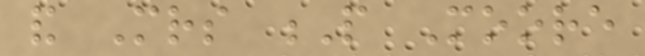and Mrs P Moore
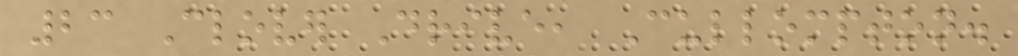23 Clover Drive, Cullompton.
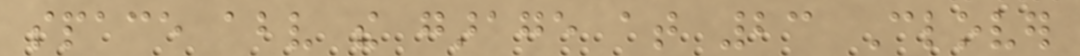space above the garage at 23 Clover
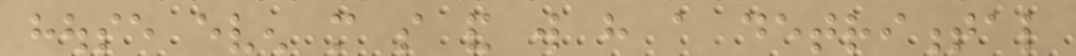house even more so and will have a detrimental
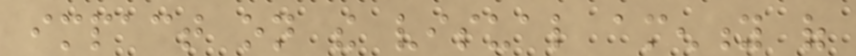impact on the visual amenity of
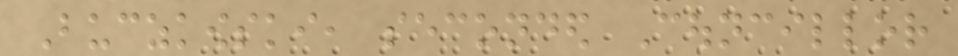Buczkowski, seconded Councillor
